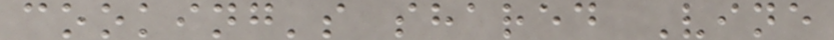cooking's shared Vine
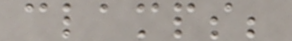clamps;
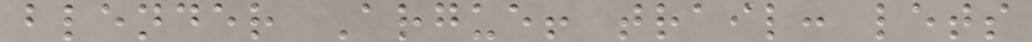blender Argue! trail: lets
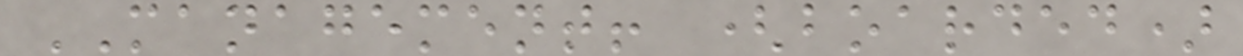MANAGEMENT! (boarded)
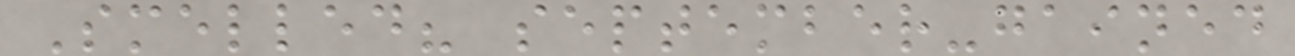Smelled? september-gained
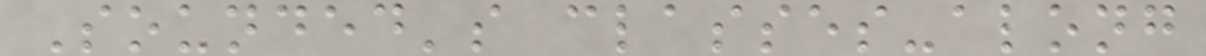Sounded's classes-along
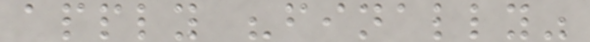apply "finally"
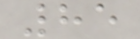85
